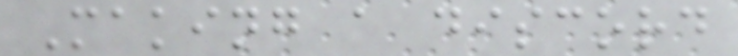Making a discord
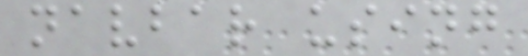navbar using
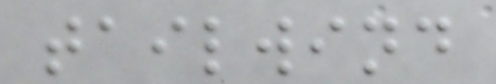tailwind
